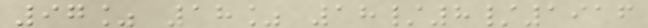97% 18% 18/8/1916
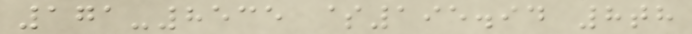171-8535 $195.94 8th
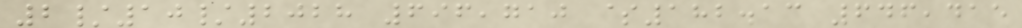2/10/2028 696,710 $182.13 646,415
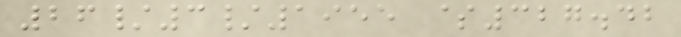26/3/1955 $327.42
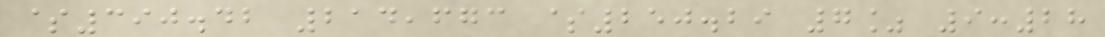$390.42 214,673 $250.29 7% 9:28
